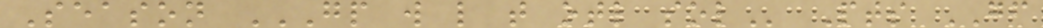Season GP W L T OTL SOL Pts GF
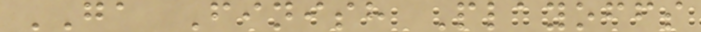GA Finish Playoffs
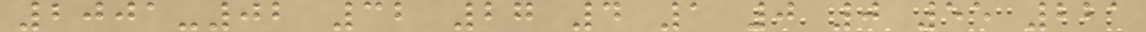2001-02 32 27 4 1 0 0 55 221
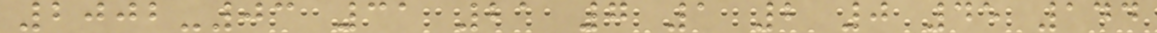2002-03 31 21 7 1 2 0 45 144
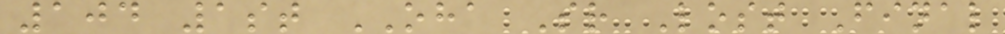104 1st OHA Sr Lost Final
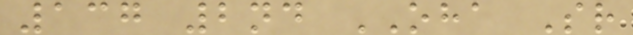137 2nd OHA Sr
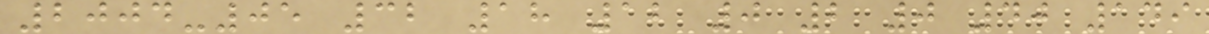2004-05 32 18 12 0 2 0 40 149
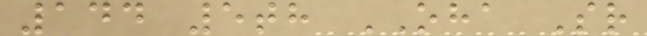144 5th OHA Sr
